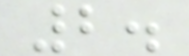2.
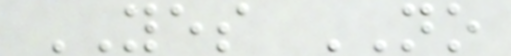YES NO
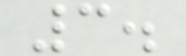3.
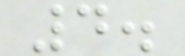4.
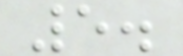5.
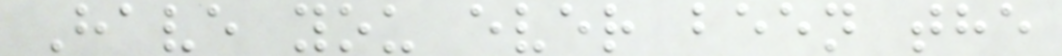Have you ever been the
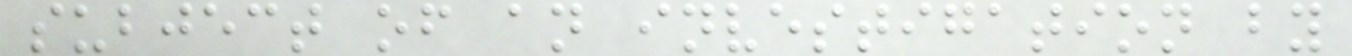subject of an investigation by
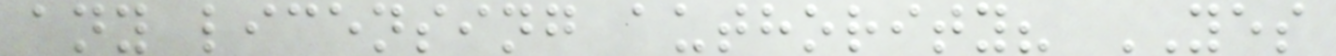any licensing authority? YES
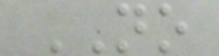NO
